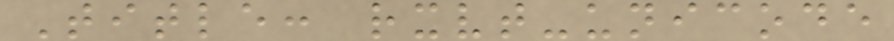Title: rxvt-unicode
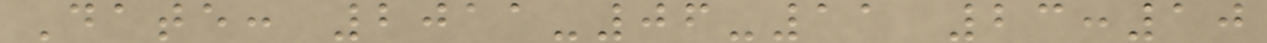Date: 2011-06-11 23:10
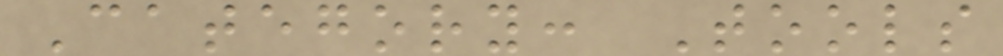Category: Tools
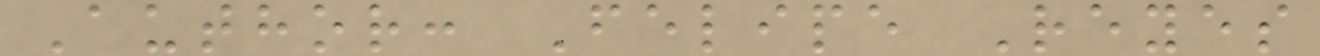Author: Felipe Reyes
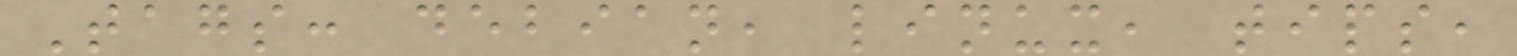Tags: debian, linux, tips,
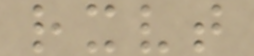rxvt
